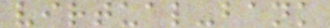virtual-bank
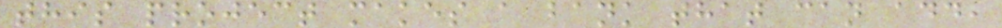this project makes a bank that can add,
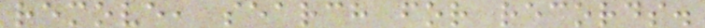remove, search for records.
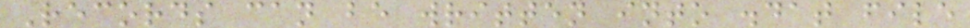Records can be written into .dat file
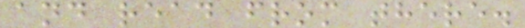and read from there.
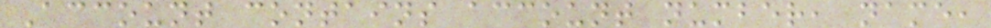Account contains account number, name,
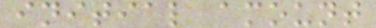initial amount
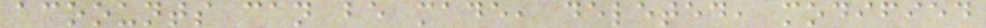acoounts can be made, deleted, modified
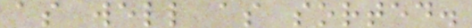as well as sorted.
